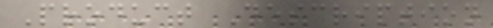Product Description
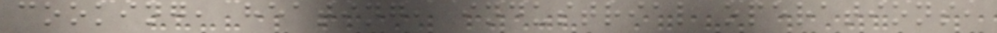cooking, heating, industrial operations,
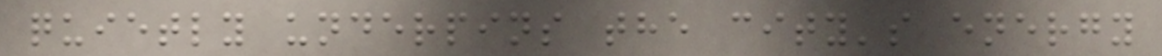quietly underpins the city's energy
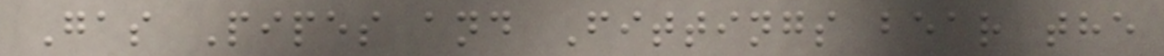Gas Pipes and Fittings bear the
